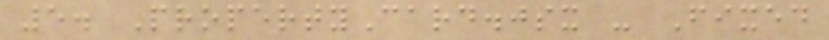5. PropertyCard.jsx - Fixed
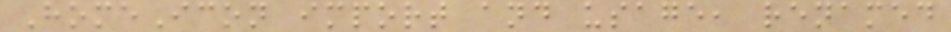HomeIcon import and usage, renamed
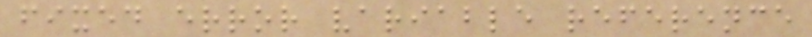fixed error variable reference
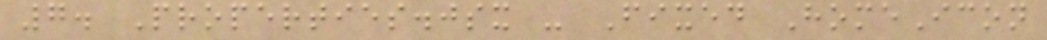7. Properties.jsx - Fixed HomeIcon
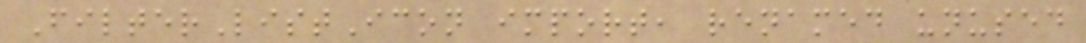FilterListIcon import, renamed unused
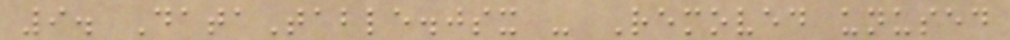9. DataTable.jsx - Removed unused
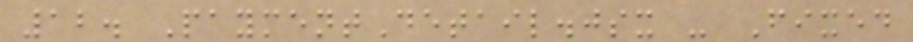12. PaymentDetail.jsx - Fixed
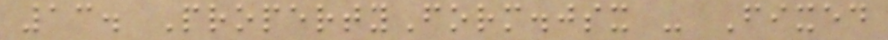13. PropertyForm.jsx - Fixed
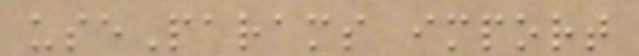useParams import
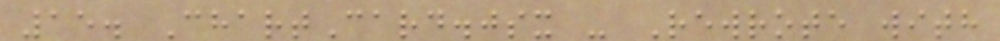15. ChartCard.jsx - Rewrote with
